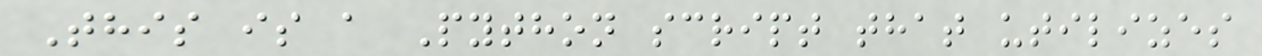This is a Python script that utilizes
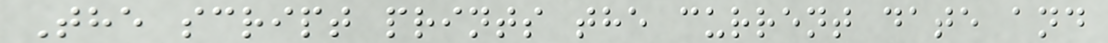The script prints the current date and
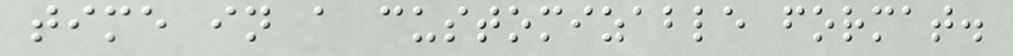time in a customizable format.
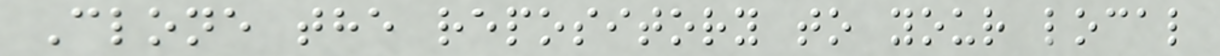Clone the repository to your local
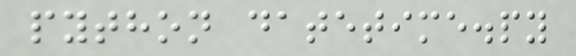python datetime.py
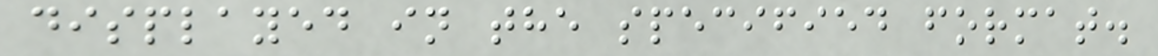displayed in the specified format.
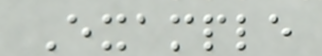Example
